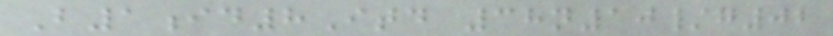B1id8Itd 38n10/g02
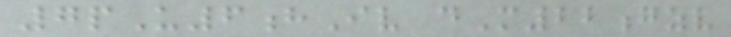7pU6hIv dM22gzv
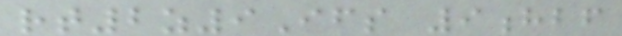rt2z9Ifs 9hbf
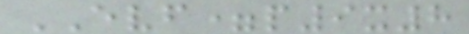EVF=p9x8
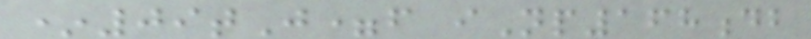*09tJ=f iNp168db
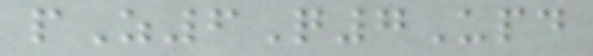pZ6Q7Upd
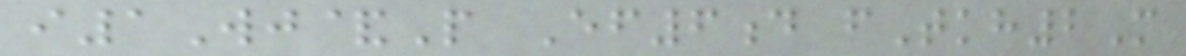i1Wj&P Ef6d fTkh2M
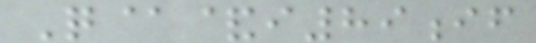Q@&i89if
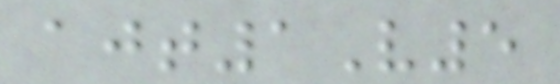ajt1V5
